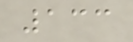133
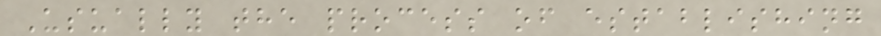Usually the process of establishing
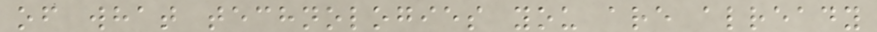of what technologies you are already
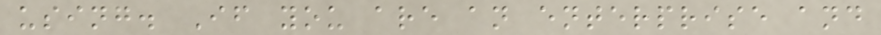using. If you are an enterprise and
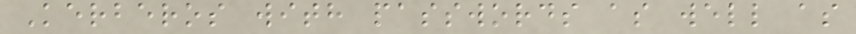Kerberos with passwords as well as
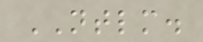NTLM.
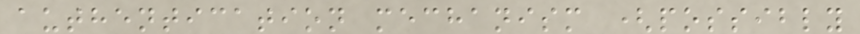authentication mechanism (possibly
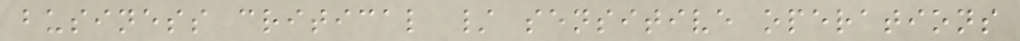business critical / sensitive operations
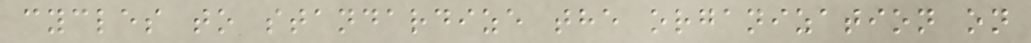cycles to standardize the organization on
